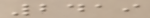2419
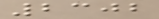2302
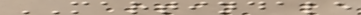MARTINDALE
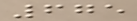675
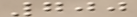700
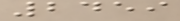2459
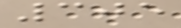305
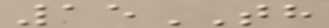15TH
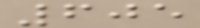605
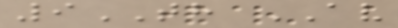9TH AV
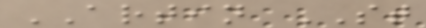ARTIN ST
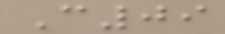C09
